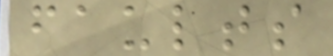faults
